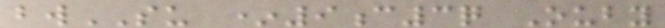bwSU *9c3q Ouby
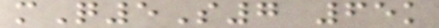mQ5S7 65k
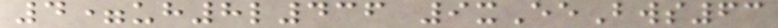4=uh8l436 9xEeBws63
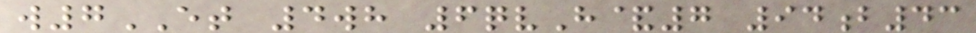w7ET 4wh 6qvH&7 94b43
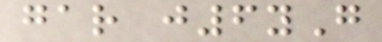gar j6yG
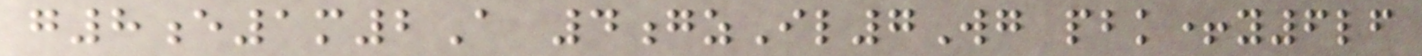g8e1m2A 4gzIl7Wg pbk+y6lf
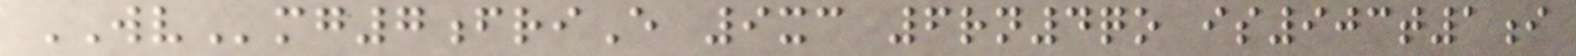WVmg7friE 9xc 6rn4qo is903t1i
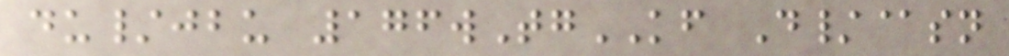du/jbu 176wTgKF D/@sn
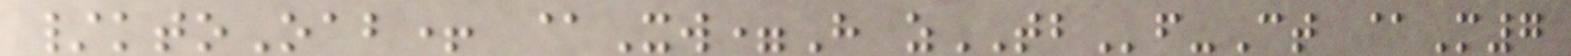/ktoOab+ @Xw=H zTBf-Ct @M7
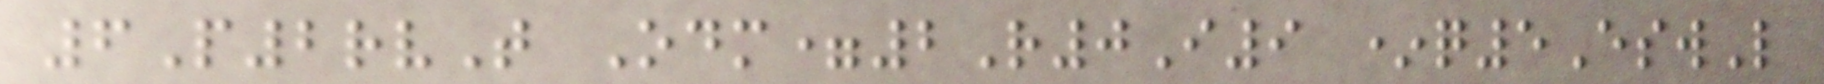6P2rvT Odm=2R0I9 *q5EswL
